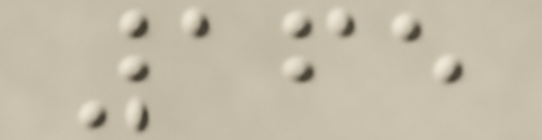165
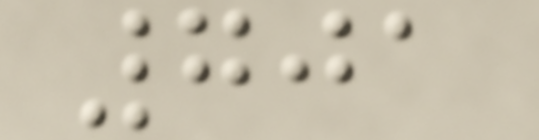701
